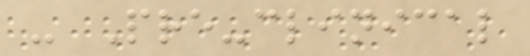- Pre-clinical
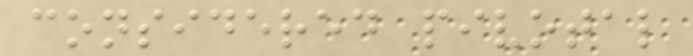considered pivotal
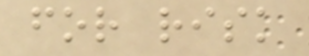for risk
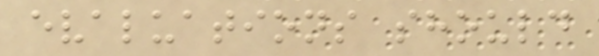evaluations should
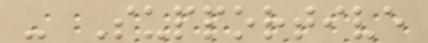- Supportive
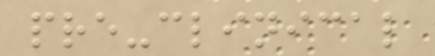pre-clinical
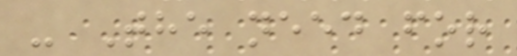- The need for
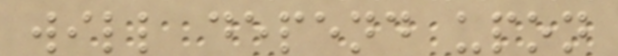will depend upon
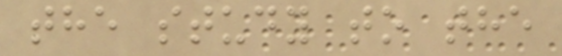the study to the
